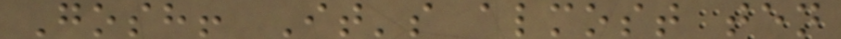Gosh! It's almost ten
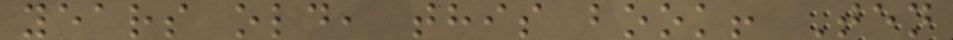years old, this book! Ten
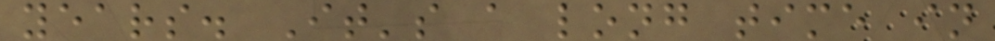years. It's a long time in
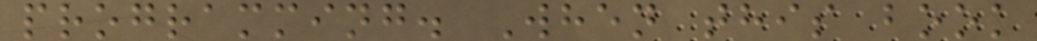programming. When this book
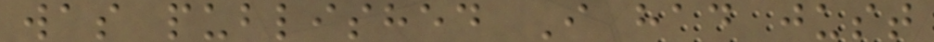was published I had just
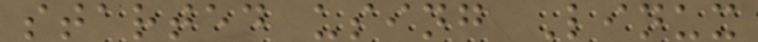started using Linux
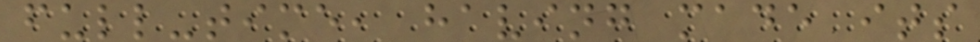full-time, having made its
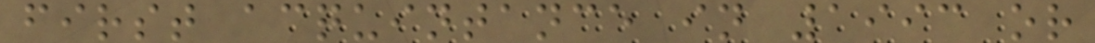first acquintance in 1993 or
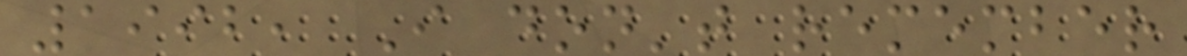1992, I don't remember
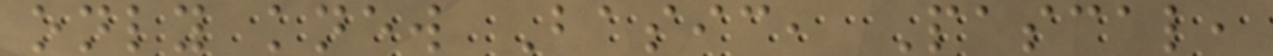only knew Basic, Pascal,
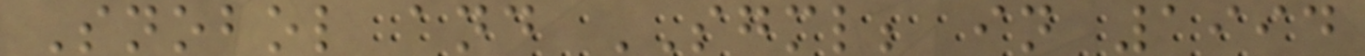Snobol and SGML; in 1994
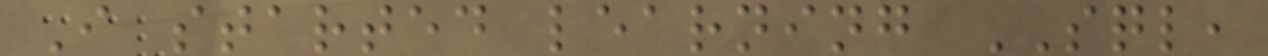I started learning SQL,
